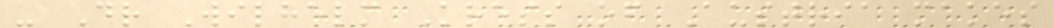- Dr Wilhelm Kress of Austria makes
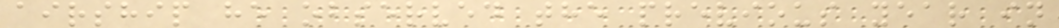airship he observed the previous year in
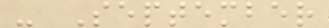- September
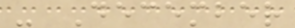- December
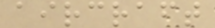aircraft
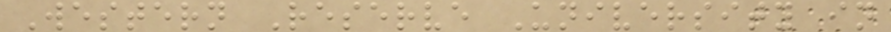Western Reserve University in
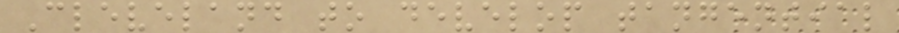Cleveland to develop tangential
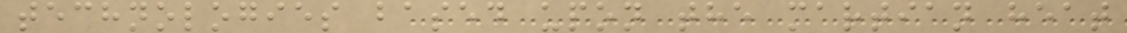technologies based upon the martian heat
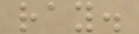ray.
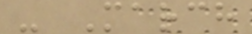- March
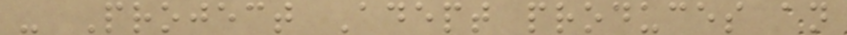- Project Adept produces an
